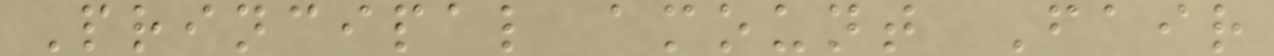Principal amount Fair
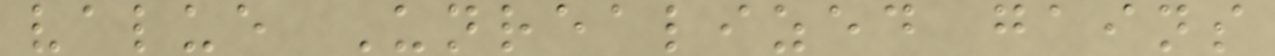value Unrealized gains
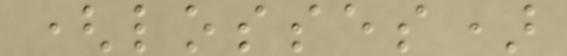(losses)
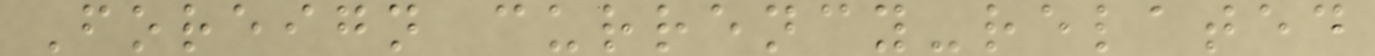Foreign currency-related
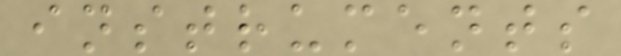instruments
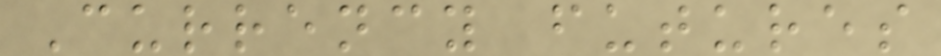Currency futures
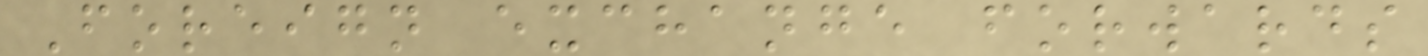Foreign exchange forwards
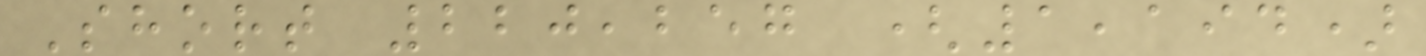Short 220,257 (1,194)
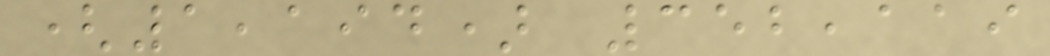(1,194) 352,119
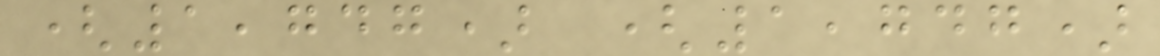(1,747) (1,747)
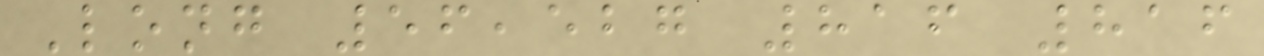Long 56,527 816 816
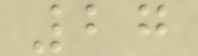27
